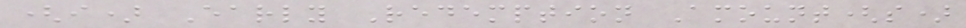(i) Early Redemption Amount(s)
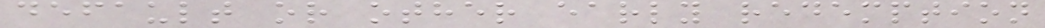default or other early redemption
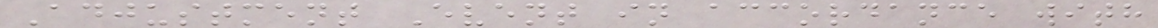Adjustment Event in accordance with
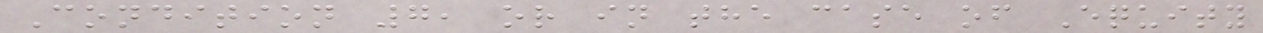Condition 7, or in the case of Equity
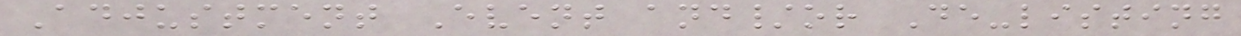Adjustment Event and/or De-listing
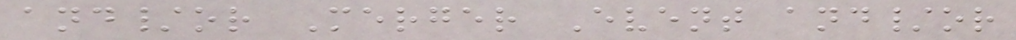and/or Merger Event and/or
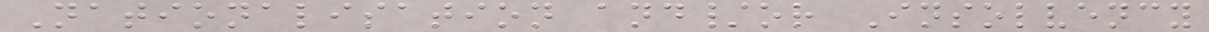Nationalisation and/or Insolvency
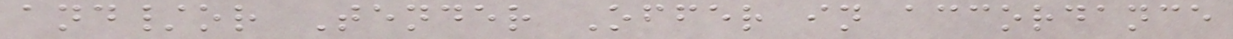and/or Tender Offer in accordance
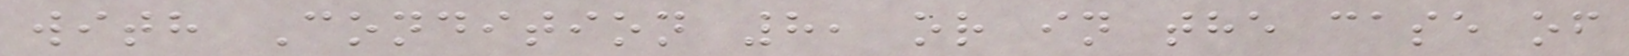with Condition 8, or in the case of
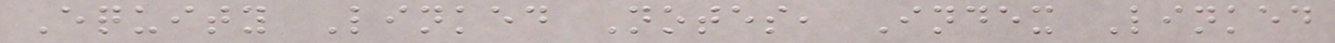Equity Linked Notes, Index Linked
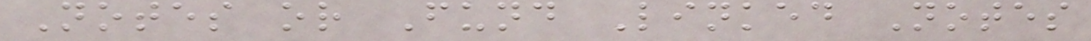Notes or Fund Linked Notes
